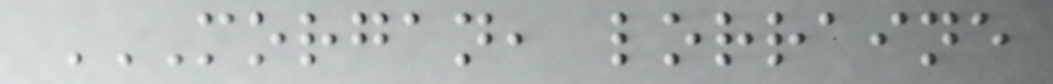MORGAN, LORRAINE
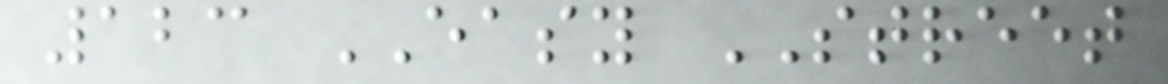123 EASY STREET
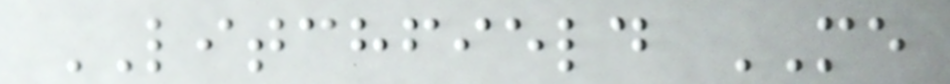LITCHFIELD ME
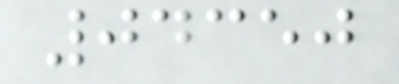04350
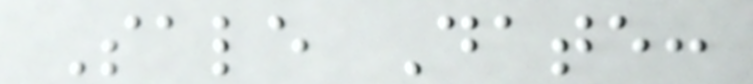Sale Date:
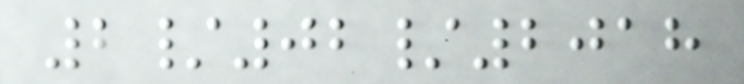2/02/2018
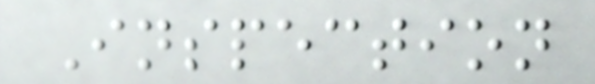Inspection
